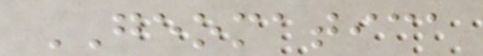GEOMATICA
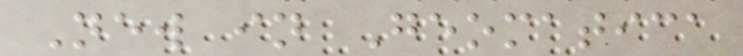New in Geomatica
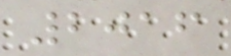2016
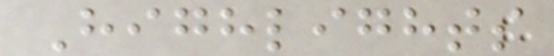Highlights
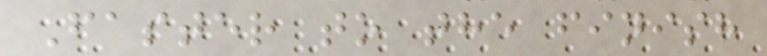Faster to the finish
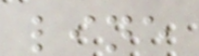line
